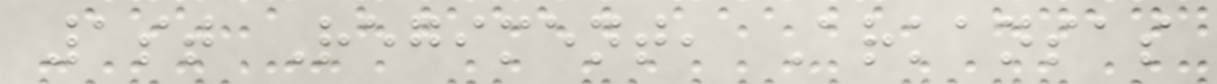1st Regiment, Arkansas
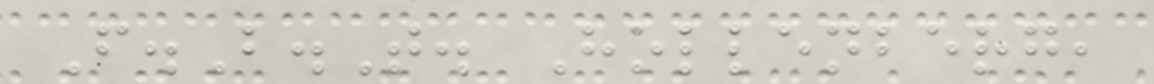F.B.T. Hollenberg,
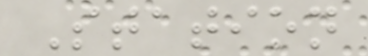Station
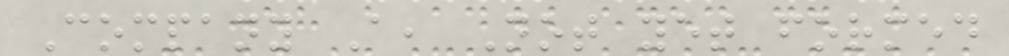Company A, Not yet formed
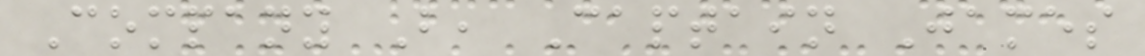Company B, Captain James
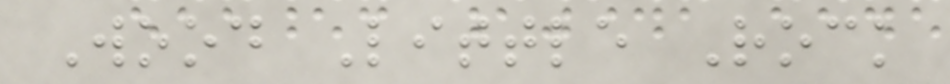Wood Little Rock
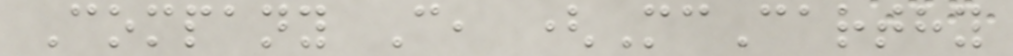Company C, (McCarthy
